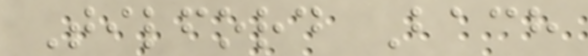Tilford Bach
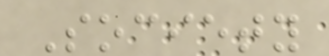Society
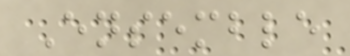Ensemble
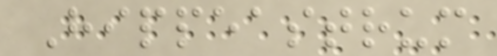Hippeastrum
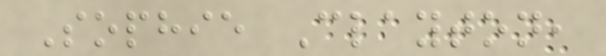Sophie Clayton,
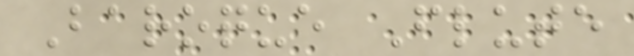Baroque Flute
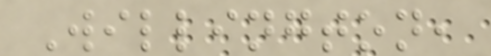Willington,
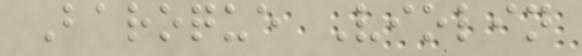Baroque Violin
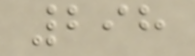298
